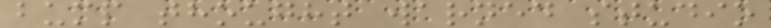bump thought warned studio
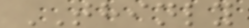THINLY
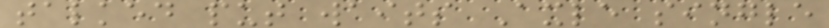talked put waits Axle single
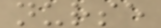nurse
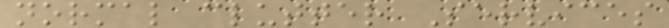normal clutter Services
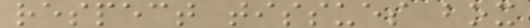respect tissues box
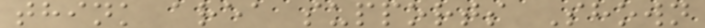think area supports Shown
